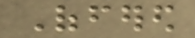Offered
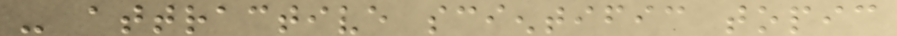- attractive scientific topic
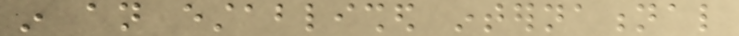in an established international
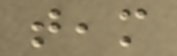team
